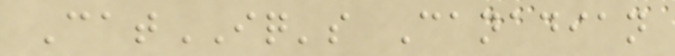CatIQ's Canadian
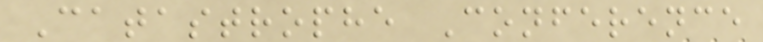Catastrophe Conference
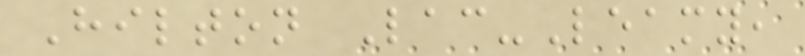Hilton Lac-Leamy,
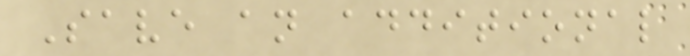Save an additional
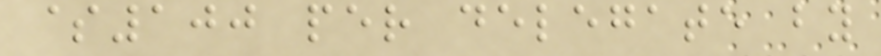$100 per delegate by
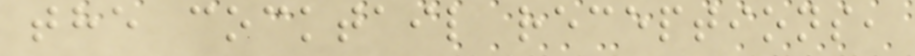the cocktail receptions,
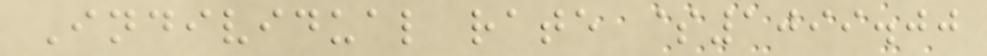Individual rate $1099.00
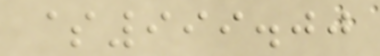$999.00
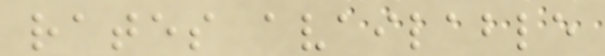rates available
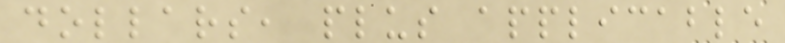dollars, plus applicable
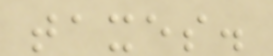taxes.
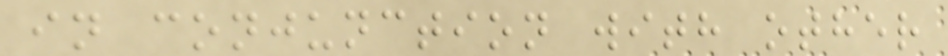in conjunction with other
